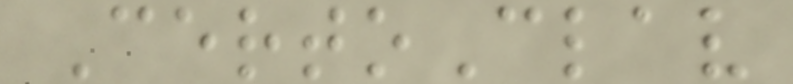CertoClav
